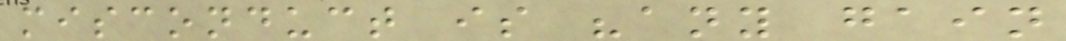misconduct is "any gain
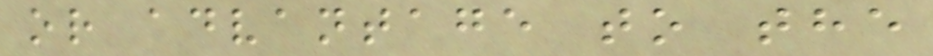or advantage to the
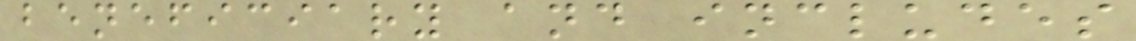beneficiary and includes
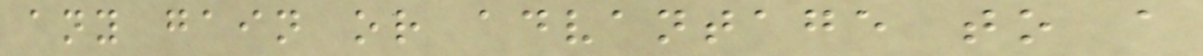any gain or advantage to a
